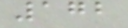172
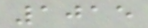1015
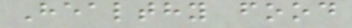Healthy food
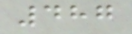487
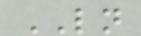LN
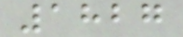1827
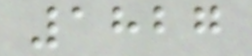1827
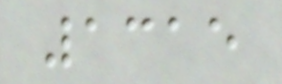1315
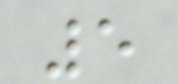5
